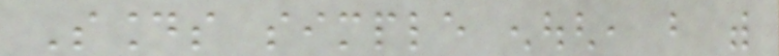Sounds simple enough, but with
